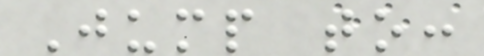Jump to:
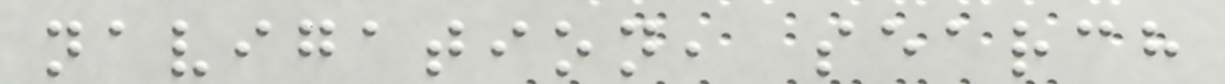navigation, search
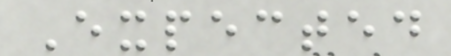Expected
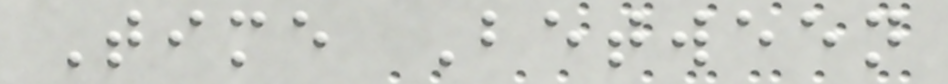Time Between
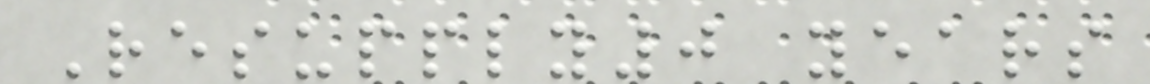Resupply0 years
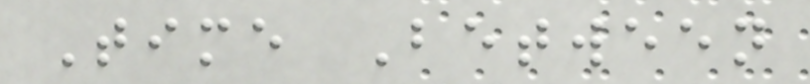Time Between
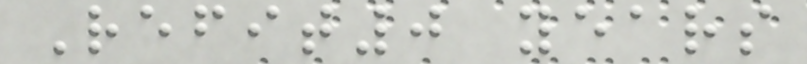Refit0 years
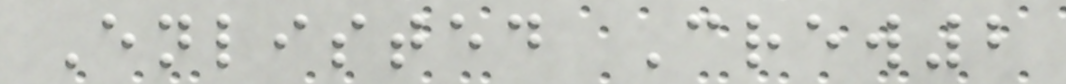Enlisted Crew2
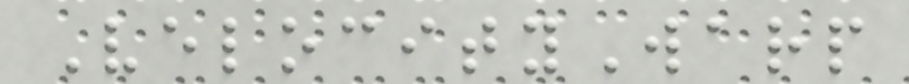VelocityWarp
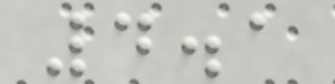4.1
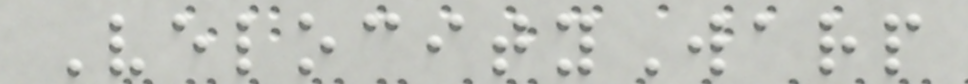VelocityWarp
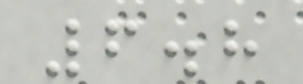6.8
